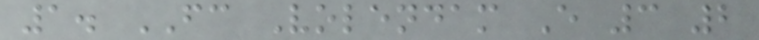1. FC Volendam E 3 2
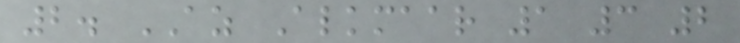2. AZ Alkmaar 1 3 2
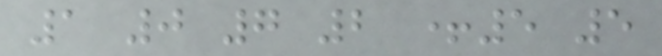1 0 7 2 +5 5
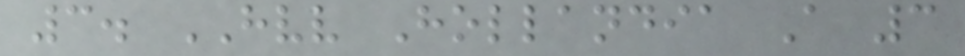3. HVV Hollandia A 3
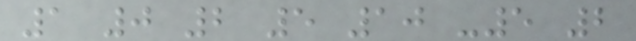1 0 2 5 10 -5 2
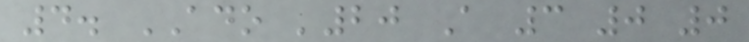4. ADO '20 A 3 0 0
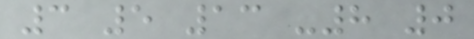3 5 13 -8 0
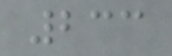233
